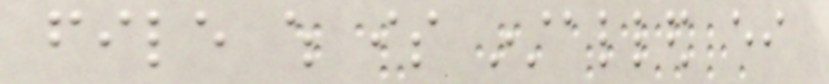file which is installed either
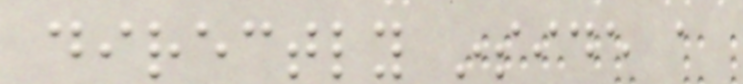directly inside a
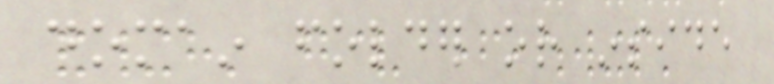domain folder or inside
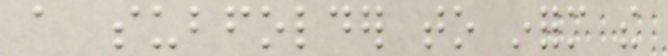a subfolder to inform the
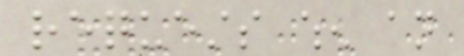requests when an
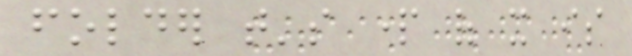folder that's part of it is
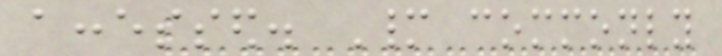accessed. Many commonly
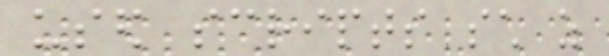used scripts such as
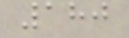180
